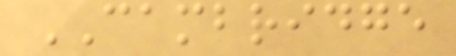CAMBRIDGE
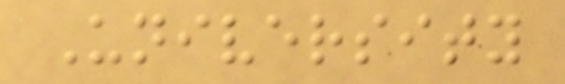University
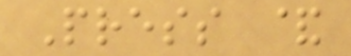Press &
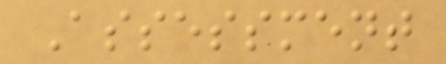Assessment
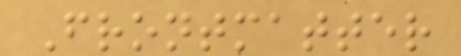Frontmatter
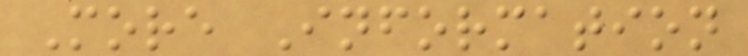More Information
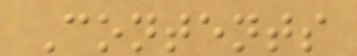Contents
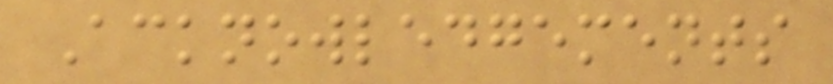Acknowledgements
